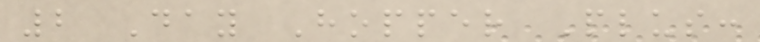2 Day Hopper Plus:
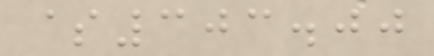$303.00
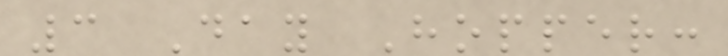3 Day Hopper:
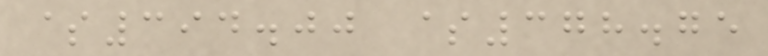$394.00 $378.75
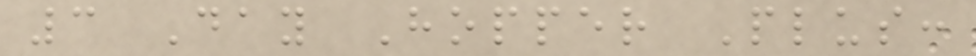3 Day Hopper Plus:
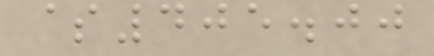$405.00
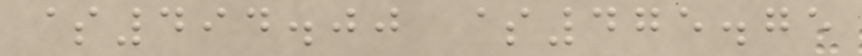$494.00 $475.75
